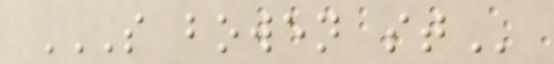S BOWEN ST
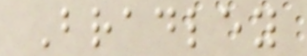Bradley
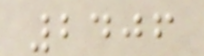2406
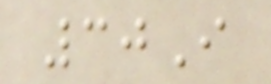30I
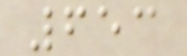653
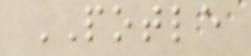POTLE
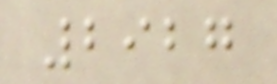2927
